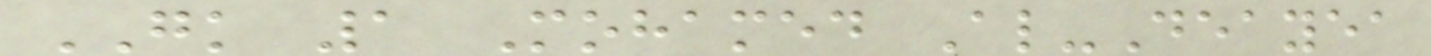GK 1 Mohamed Al-Deayea
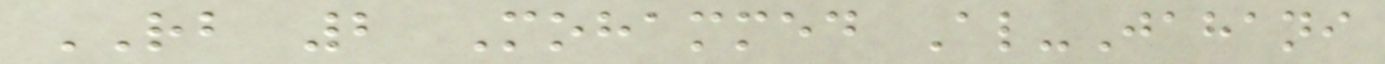RB 2 Mohammed Al-Jahani
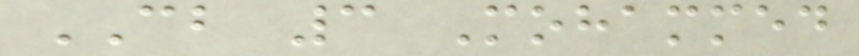CB 3 Mohammed
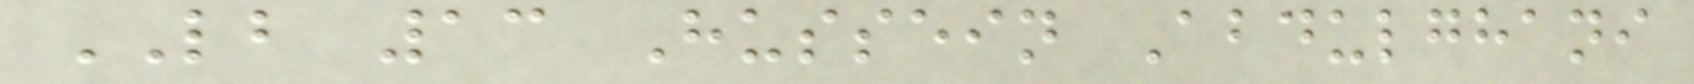LB 13 Hussein Abdulghani
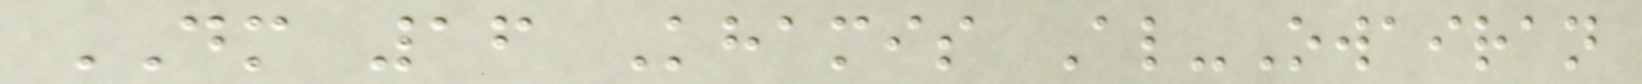DM 16 Khamis Al-Owairan
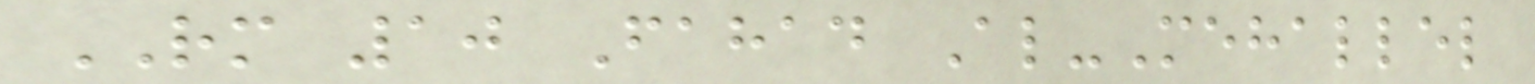RM 10 Fahad Al-Mehallel
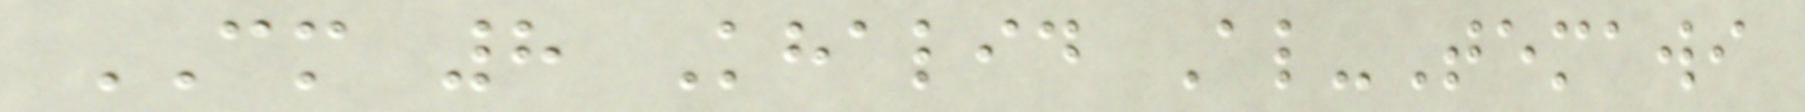CM 8 Khalid Al-Temawi
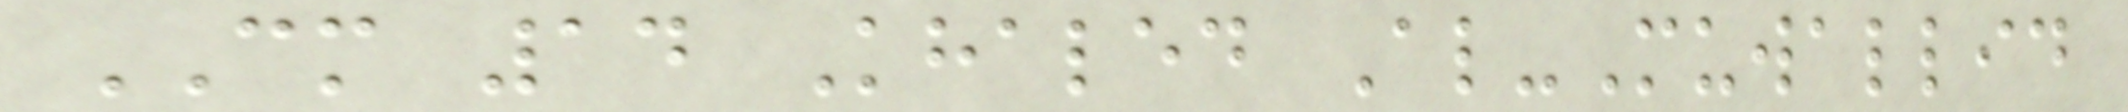CM 14 Khaled Al-Muwallid
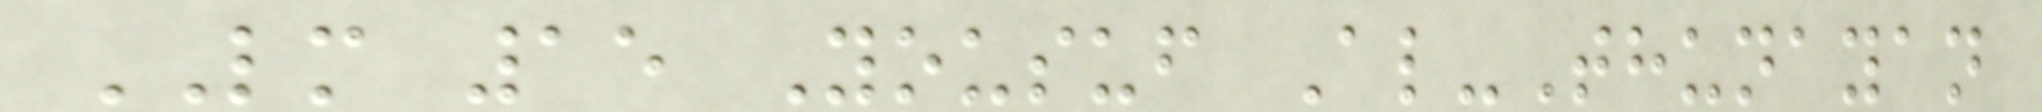LM 15 Yousuf Al-Thunayan
